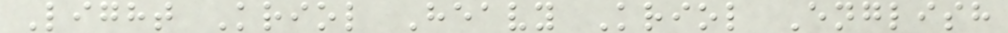Light Kriol Heavy Kriol English
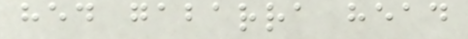hed gabarra head
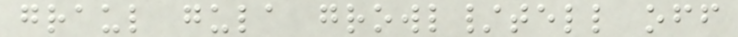graul gula growl/tell off
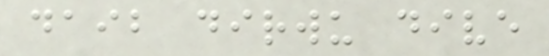daib dirwu dive
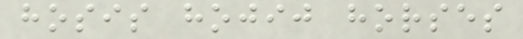hosis hojij horses
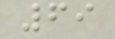69
